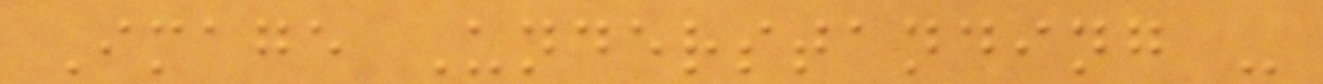Image Understanding -
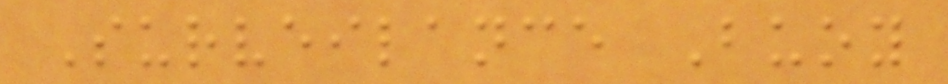Surveilance Buoy
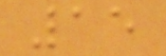15
